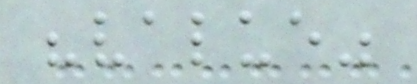"value"
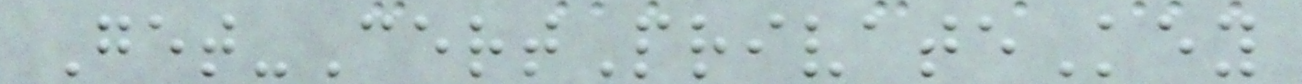Get-CertPrivateKey
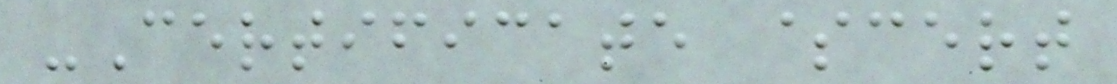-Certificate $cert
